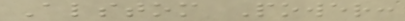Alstom Power:
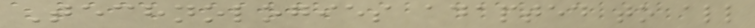Technologies adapted to all
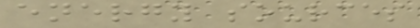energy sources
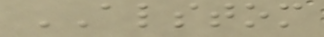ALSTOM
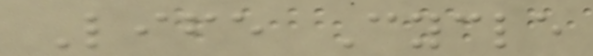Life Cycle
